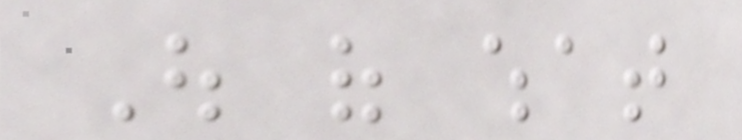Out of what
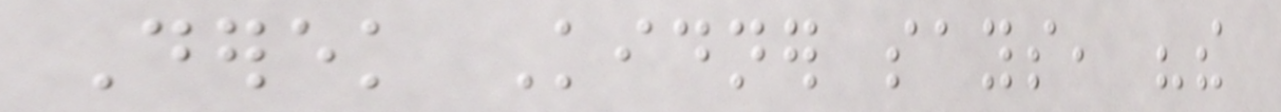Derek Kidner says, "the
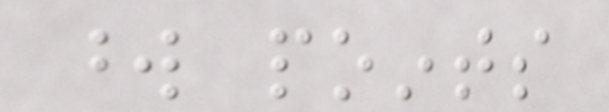word points
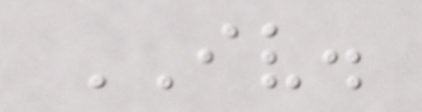IV.
